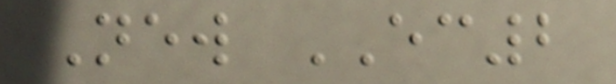New EC2
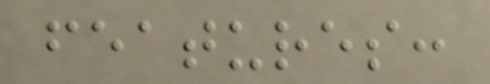features:
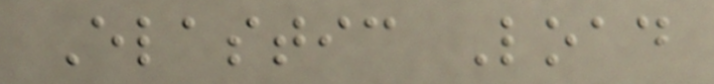Elastic Load
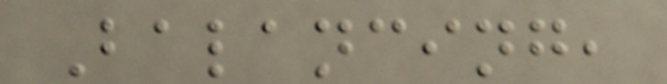Balancing,
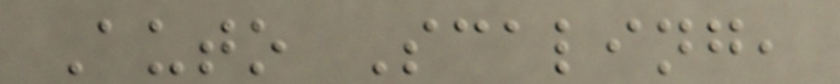Auto Scaling,
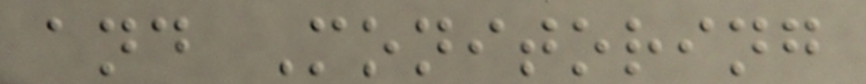and Monitoring
